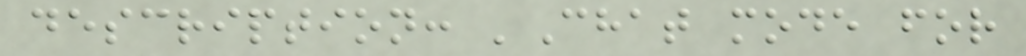description: 'Chat mode for
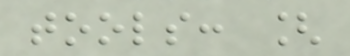tools: [
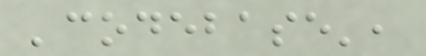'codebase',
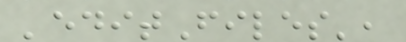'editFiles',
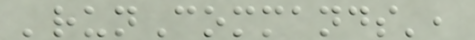'runCommands',
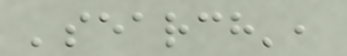'search',
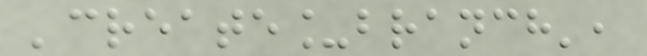'create_branch',
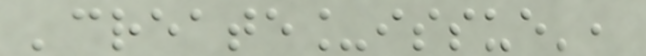'create_issue',
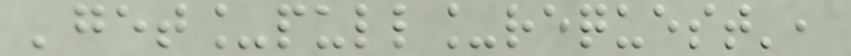'get_pull_request',
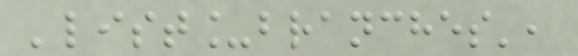'list_branches',
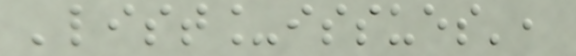'list_issues',
